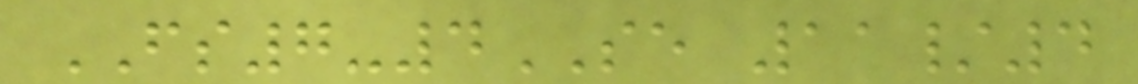FS7-4SE 11/4
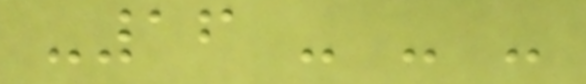-16 - - -
